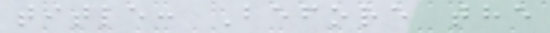title: Before the
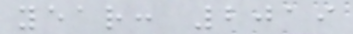year: 2019
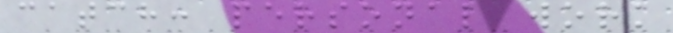catch: personal work
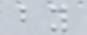by
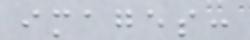images:
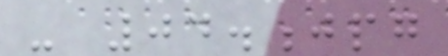- 04.jpg
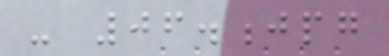- 06.jpg
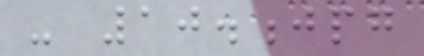- 10.jpg
